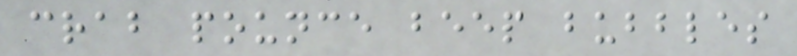crab pounce beep bubbles
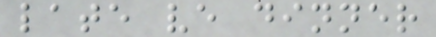late ve dinner
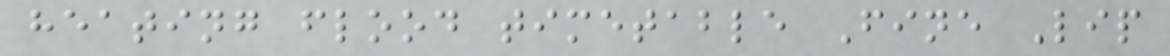heating flood timetable Fine Lip
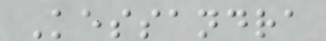Kessandra
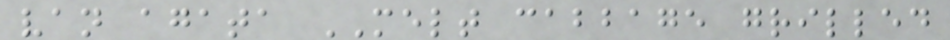van agata MELT cabbage grilled
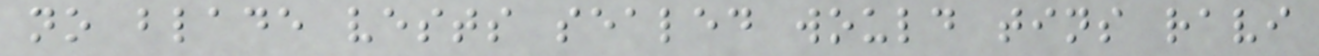no blade vests sealed would tins ravi
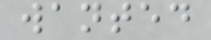wanted
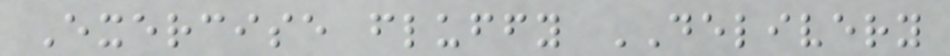Exercise fluffy DELIVERY
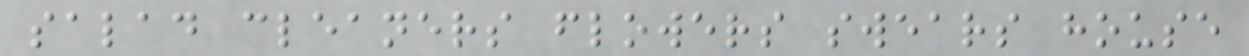salad cleaners flowers swears house
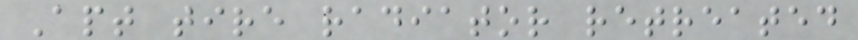Apt tire radiator retreated
